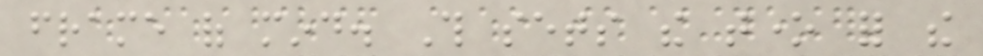frame of mind. This sets the tone for the
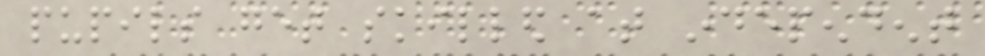pupils get skilled at independent
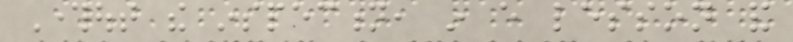Throughout the inspection, in every lesson and
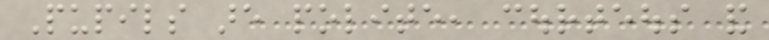Pupils are polite, courteous and
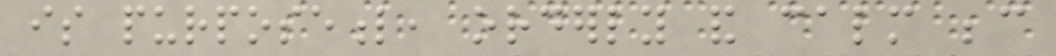is purposeful, orderly and calm because
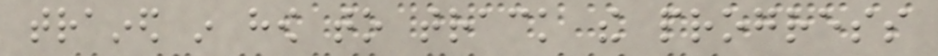trained in how to track the progress
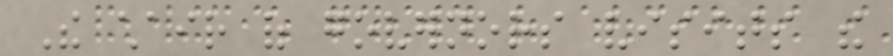The chair of governors visits the
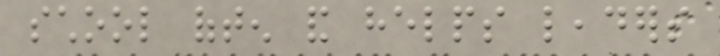school often and helps leaders
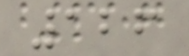126
